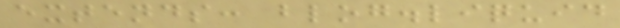extends: blog.liquid
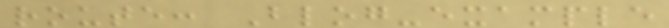route: Blog-example
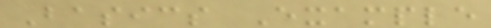Basics Example
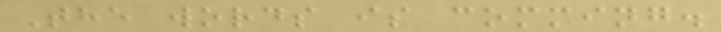The words is comming.
